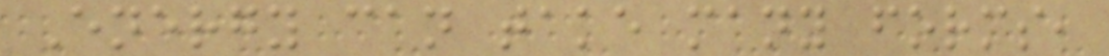Energy can take many forms,
